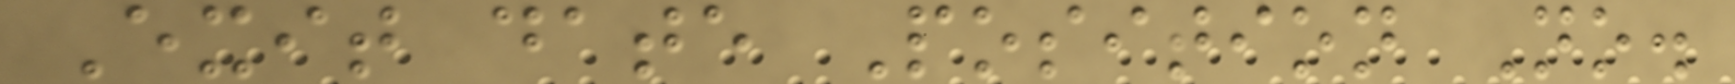Exit date Position No.
